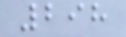298
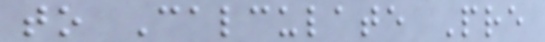to Calculate Pre
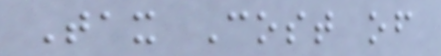Tax Cost of
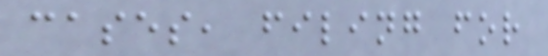cases, filing for
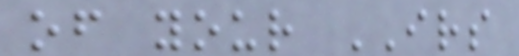of your IRS
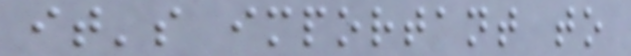it's important to
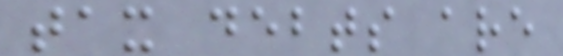tax debts are
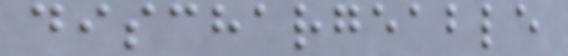dischargeable
